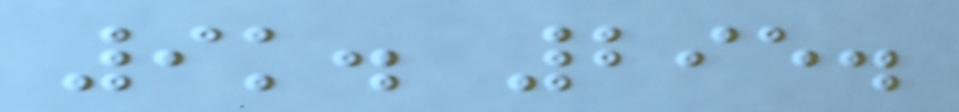9k. 295.
